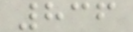836
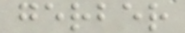gerber
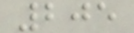205
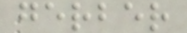gerber
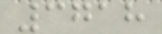3718
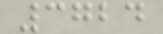3724
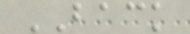BACK
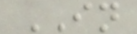IN
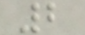2
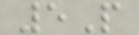5P
